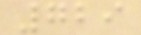729
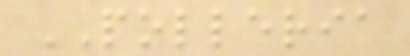POLLERIA
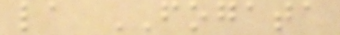la FOGATA
